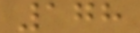178
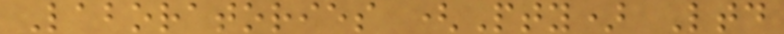Laboratories (Pty) Ltd
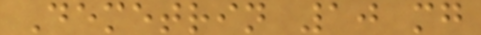Demetrin 10 mg
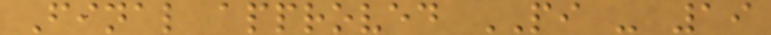Final approved PI - 19
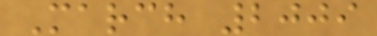March 2009
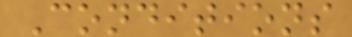Conditions
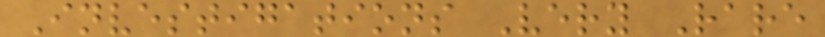Investigations Very Rare
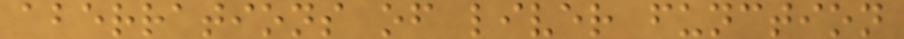aberrations of liver function
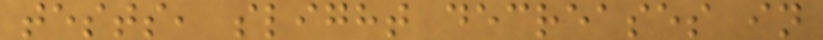tests, slight decreases in
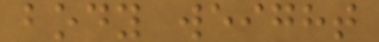body weight
